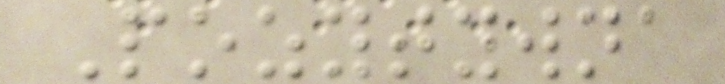Pozytywna
